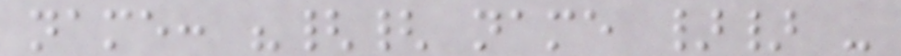name: "{{ name }} -
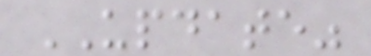UPDATE"
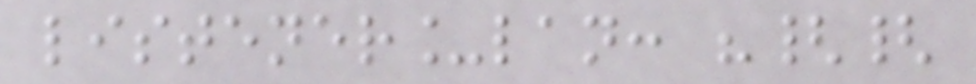listener_lan: "{{
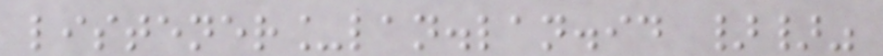listener_lan.lan.id }}"
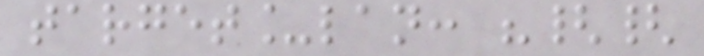target_lan: "{{
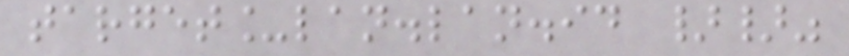target_lan.lan.id }}"
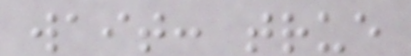wait: true
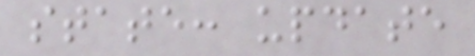state: update
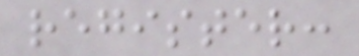register:
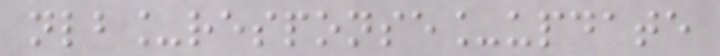nlb_response_update
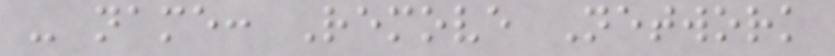- name: Remove Network
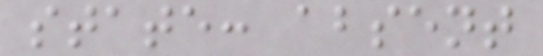state: absent
